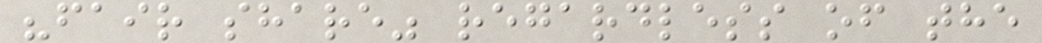"fair share" regardless of the
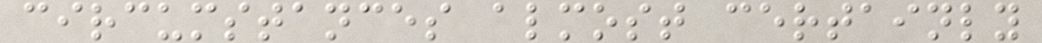circumstances almost certainly
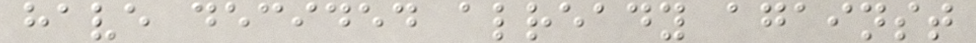have decided already against
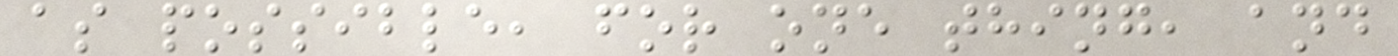as possible, for one thing, and
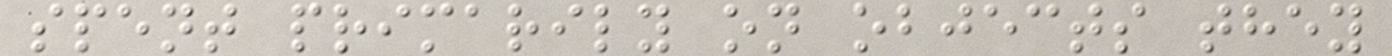spent primarily on objects they
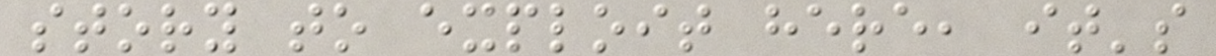story to exploit here, it's
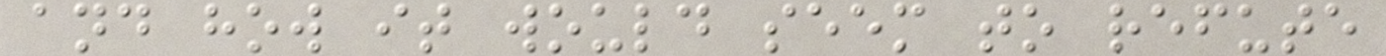and how it would seem to refute
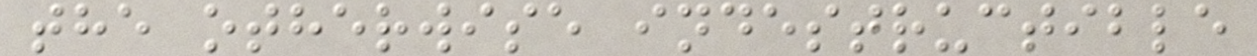the otherwise indestructible
